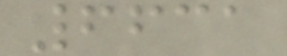6631
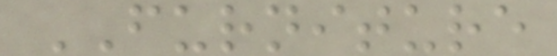FURNITURE
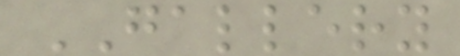GALLERY
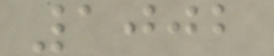1002
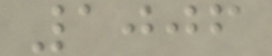1006
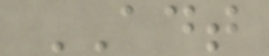ADT
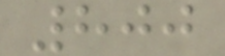800
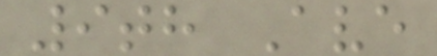9th Ave
